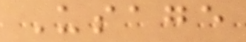Usage
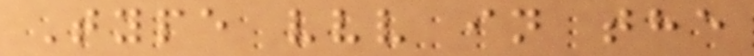Type vvv in the
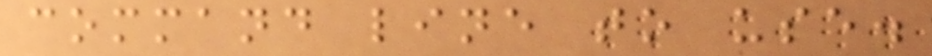command line to use.
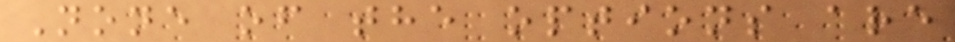None of the options are
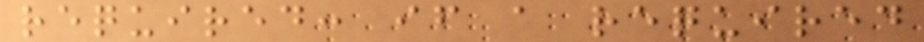required: if a required
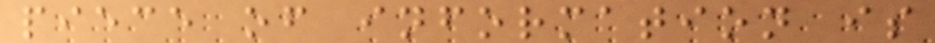piece of information is
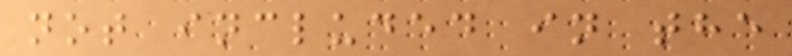not included in the
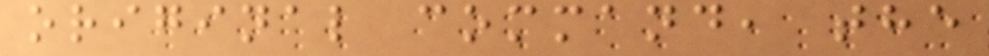original command, the
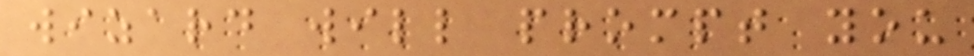wizard will prompt you
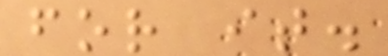for it.
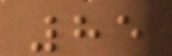85
